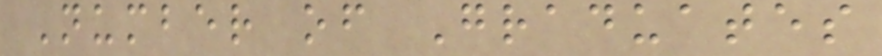Number of Graduates
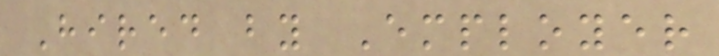Hired by Employer
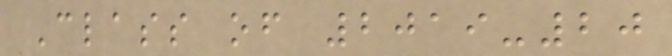Class of 2019-20
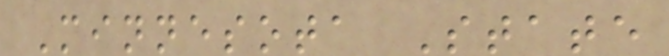Minnesota State
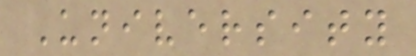University
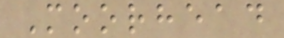Moorhead
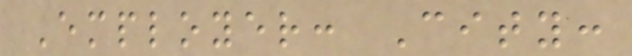Employer: City:
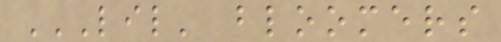LIL' BLOOMERS
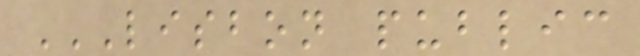LISBON PUBLIC
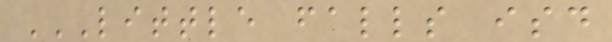LITTLE FALLS ISD
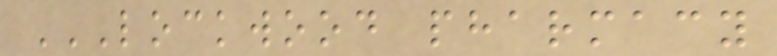LOCKWOOD PHARMACY
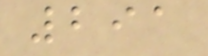291
